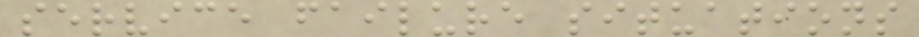service failure situations
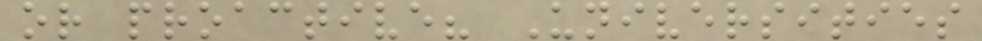or proactive? Universities
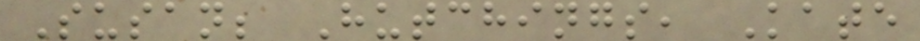Susan; Hutchings, Kate
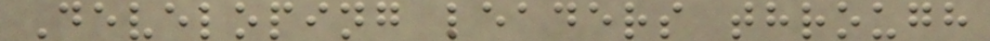Developing leaders through
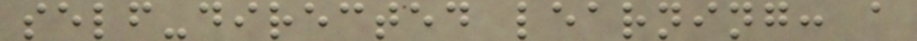self-directed learning: a
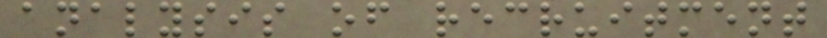analysis of recruitment
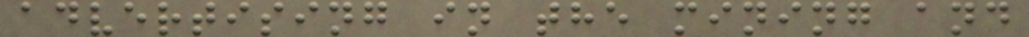advertising in the mining and
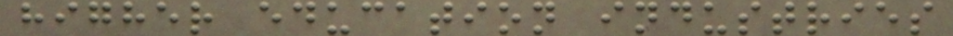higher education industries
